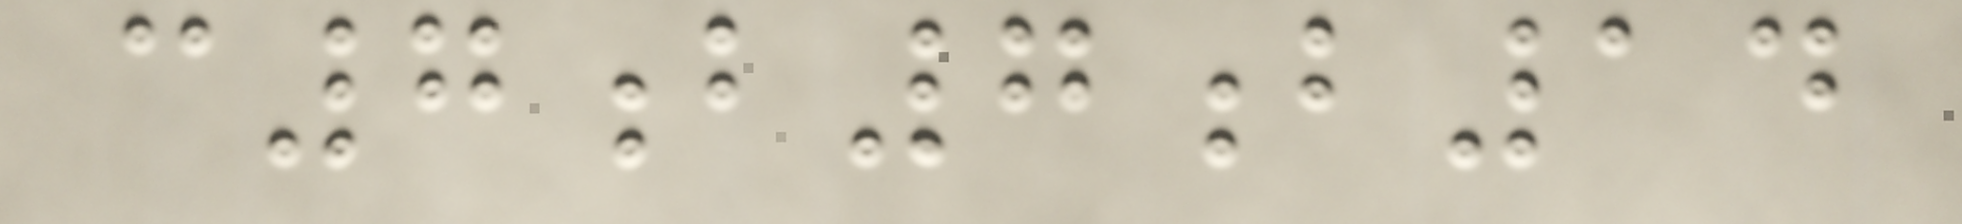c7b7b14
